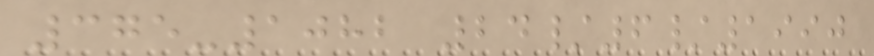375-1082 24/6/1990
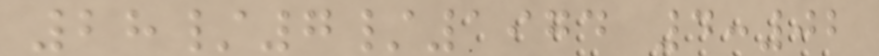28/7/1974 4:02
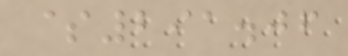$291.06
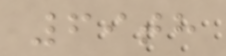69th
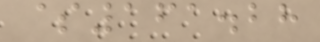$161.28
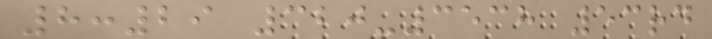8:29 320-3538 53rd
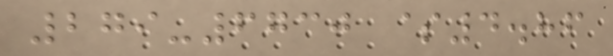279-6730 $4.86
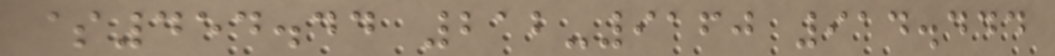$454.44 212-9160 914.444
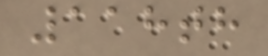118th
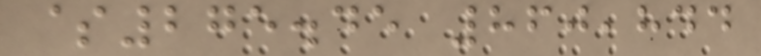$275.45 860,844
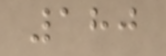180
